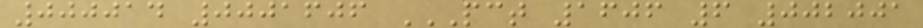000014 0001606 PCT 1606 6 002001
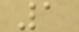1
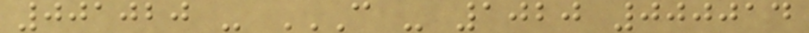001020 - C - 1020 000014
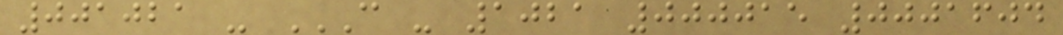001021 - C - 1021 000015 0001604
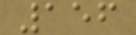156
